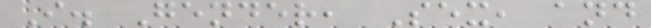I. Gender, Sex, and
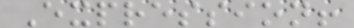Expression!
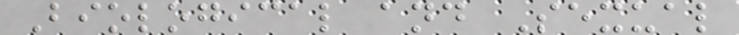Biological and Sexual
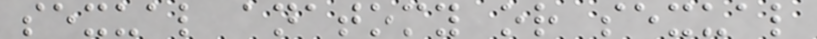sexual anatomy or sexual
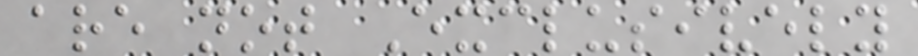are not Exclusively
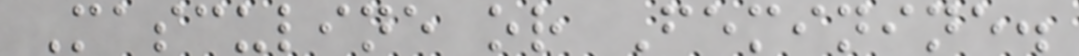Masculine or Feminine.
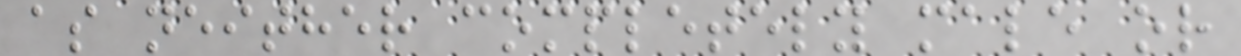as neither completely male or
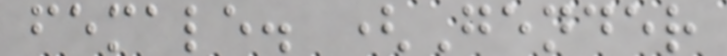female. (Gender
